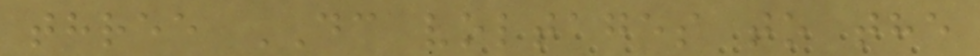three DC voltages to the
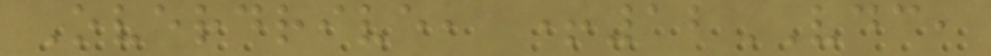Overdrive, +12VDC,
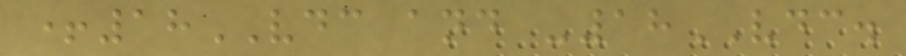+18VDC and -18VDC.
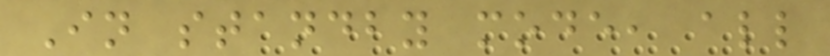In standby mode, all
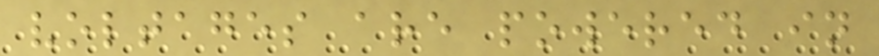voltages are powered in
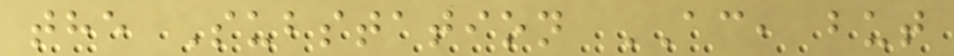the Substation AC, but
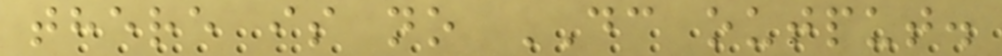there is no DC output.
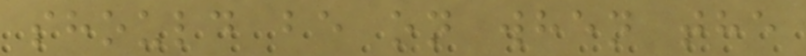should be on when the
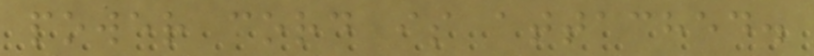power cord is attached.
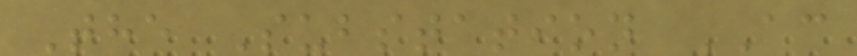The Substation AC
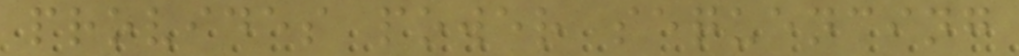provides power sequencing
